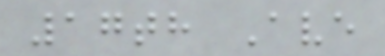17th Ave
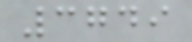3749
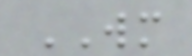WM
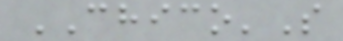CHICO'S
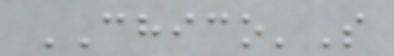CHICO'S
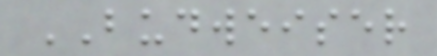BUDWEISER
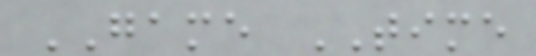GAME TIME
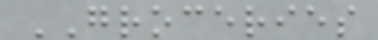GROCERIES
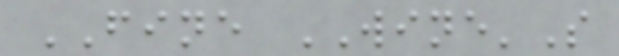FINE WINE'S
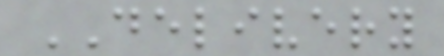DELIVERY
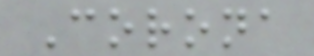Corona
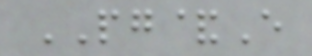PG&E
